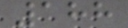188
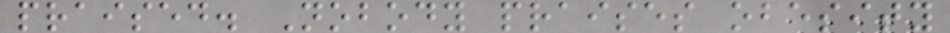praised. Nobody praises obesity
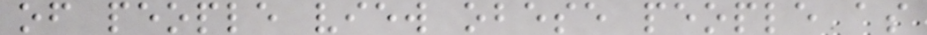of people view obese people as
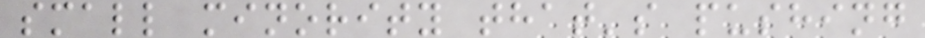small minority that's pushing
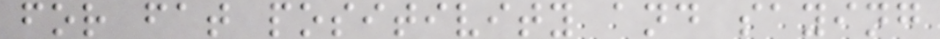for fat positivity and saying
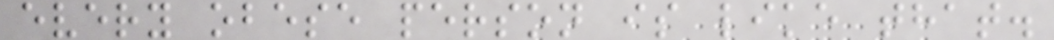every obese person is like that.
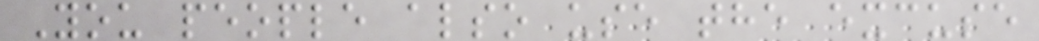You people also use the excuse
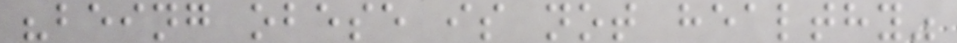"being obese is not healthy"
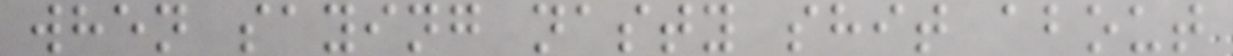when saying nasty shit about
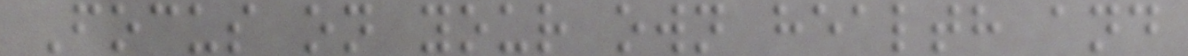Focus on your own health and
